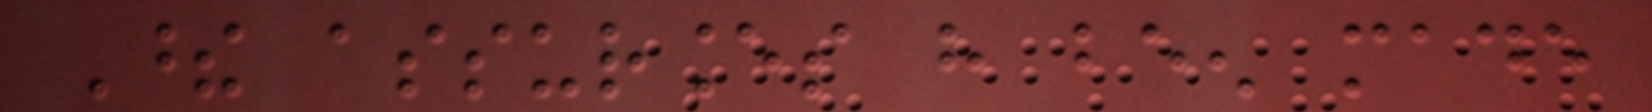These assurances have been made
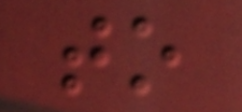to
